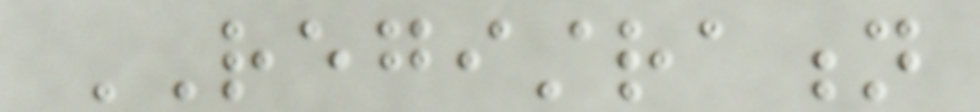REGISTRATION
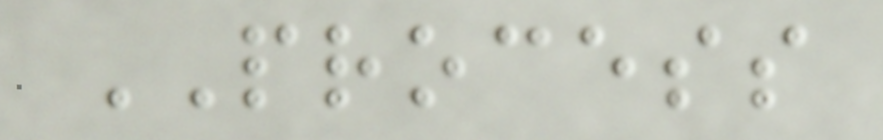PROCESS
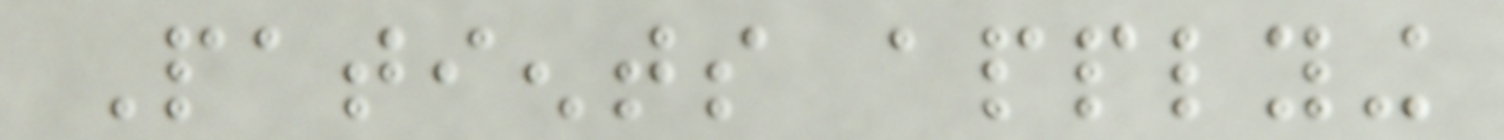Patients applying
